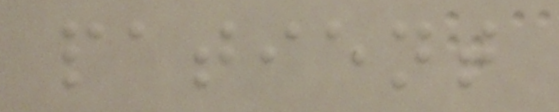patient
